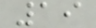19
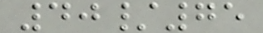40/75
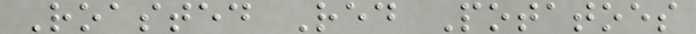Roasted Red Potatoes
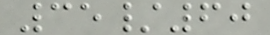35/60
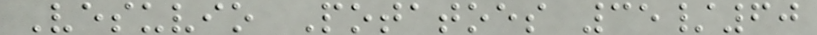Vesuvio Potatoes 35/60
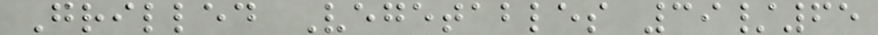Grilled Vegetables 39/65
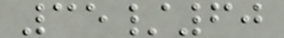35/60
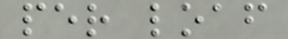per loaf
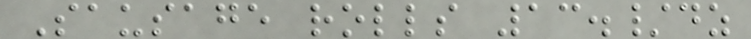Sausage rolls 13./dz
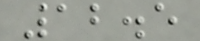12.5
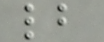lb
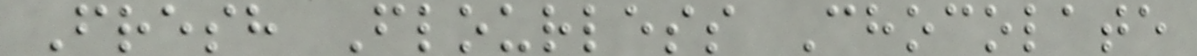Fresh Flourless Chocolate
